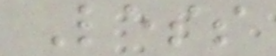Less
